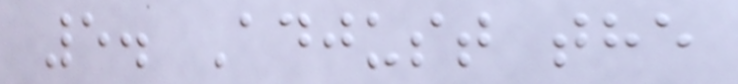5. Adjust the
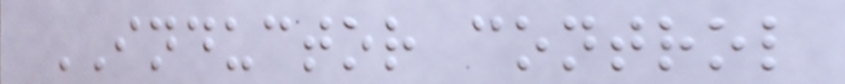INDUCTOR control
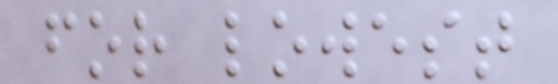for lowest
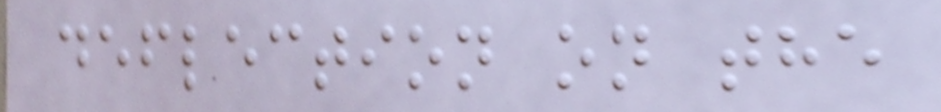deflection on the
